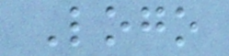Logo
